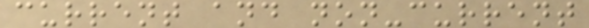current and non-current
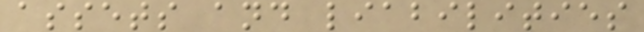assets and liabilities
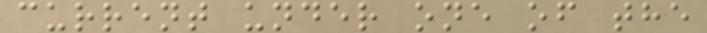current under one of the
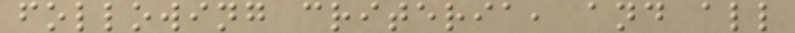following criteria, and all
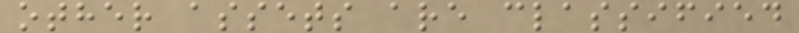other assets are classified
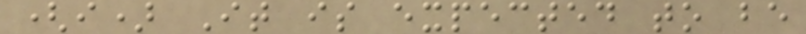(i) It is expected to be
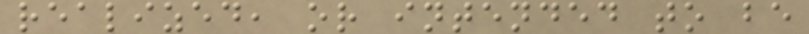realized, or intended to be
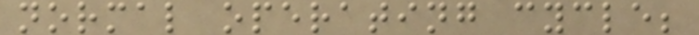normal operating cycle;
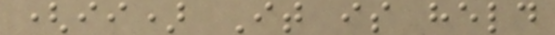(ii) It is held
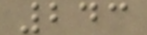243
